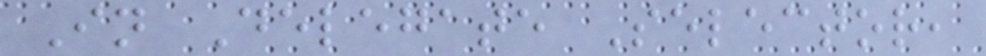In Delegate Selector,
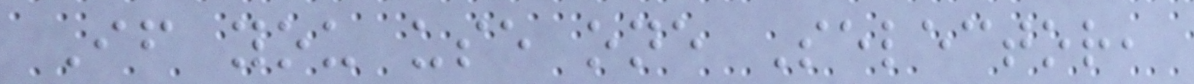If you use one Selector,
